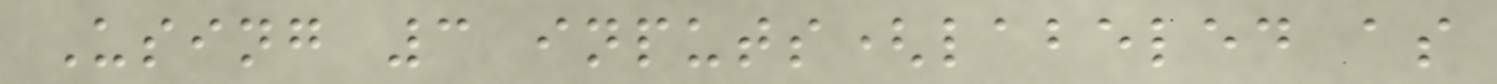Using 3 inputs(labeled as
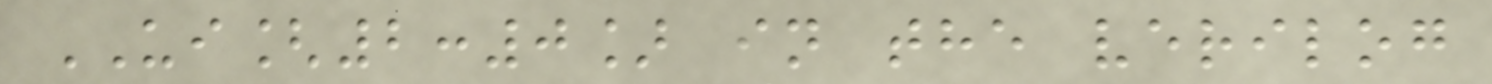UI[2:0] in the verilog
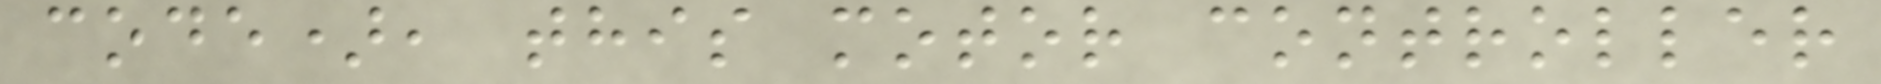code), this motor controller
